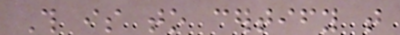This is to certify that
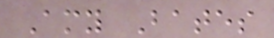Amy Bates
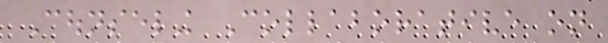Counseling Collaborative on
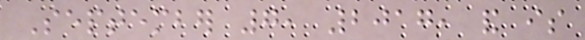September 7, 2017, and is
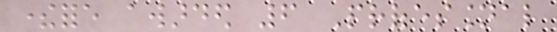therefore awarded 6 Professional
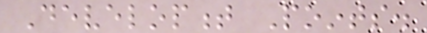Development Points.
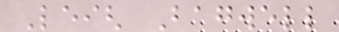Leigh Bagwell
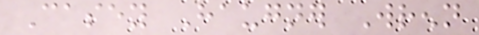Casey Haugner Wrenn
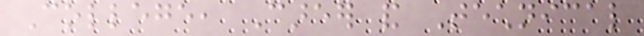College, Career and Technical
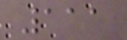111
